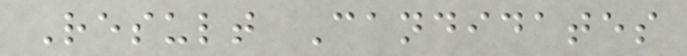Result Candidates
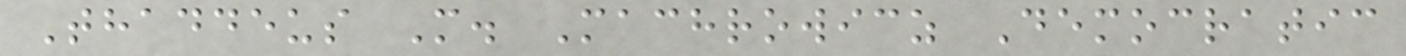Thaddeus M. Machrowicz Democratic
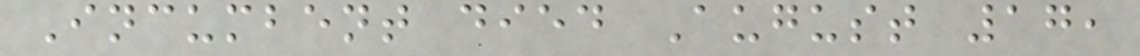Incumbent died August 17,
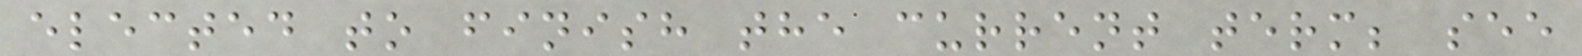elected to finish the current term; see
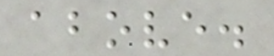above.
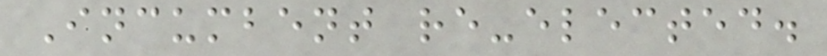Incumbent re-elected.
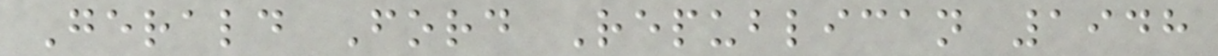Gerald Ford Republican 1948
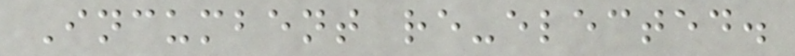Incumbent re-elected.
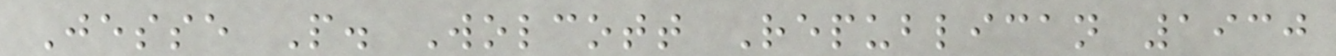Jesse P. Wolcott Republican 1930
